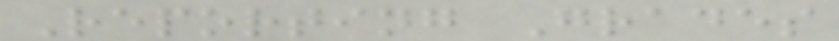Reporting Grades
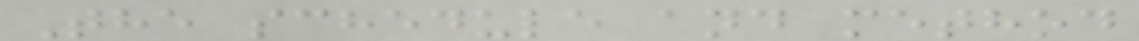The schedule and method
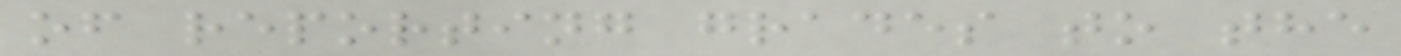of reporting grades to the
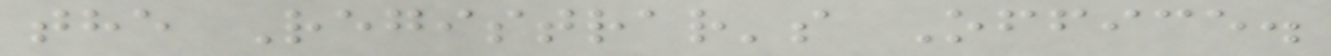the Registrar's Office.
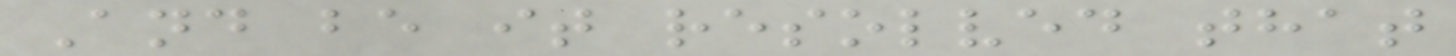And be it resolved that
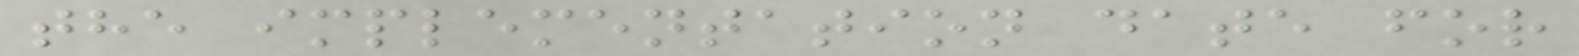the implementation date for
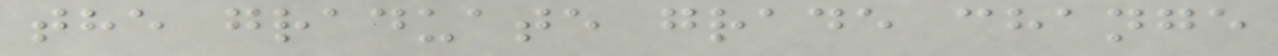the graduate grade change
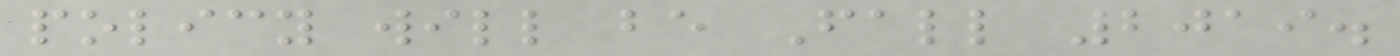policy will be Fall 2019.
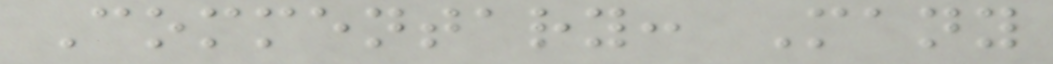Commentary: Many
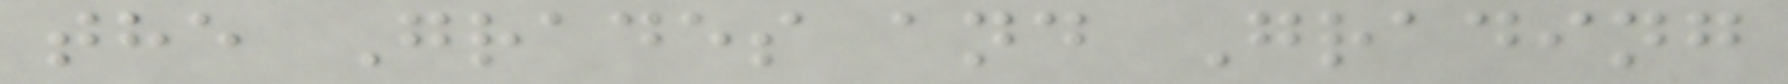the Grades and Grading
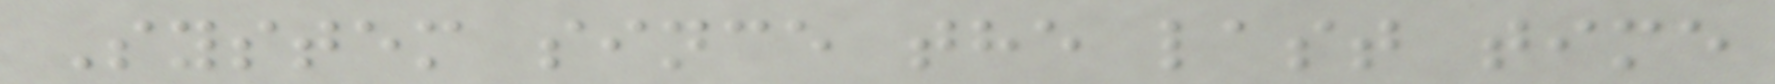System since the last time
